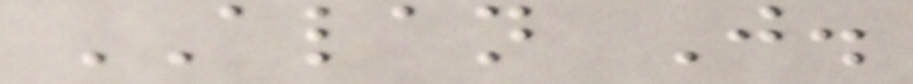ALAN J.
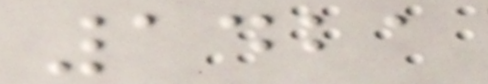1421
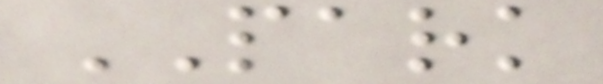PARK
